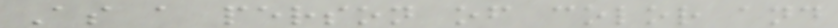As a person of color and
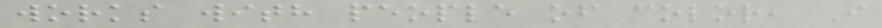works with people of color, I
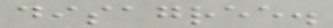disagree.
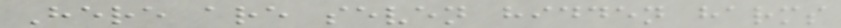Here are seven hidden harms
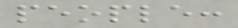people:
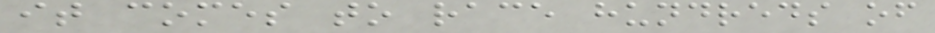it comes to race hundreds of
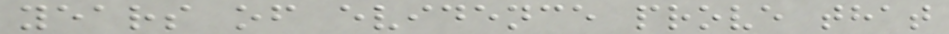years of evidence prove that
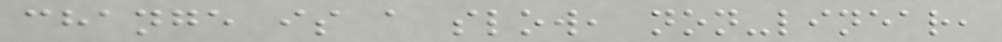change is a slow, non-linear,
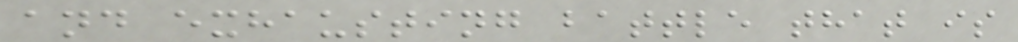and exhausting battle that is
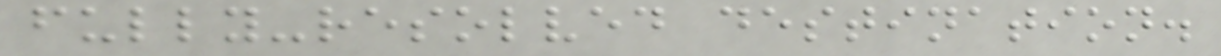fully-resolved destination.
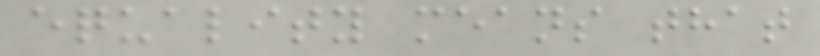equality means that
